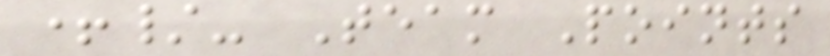+/- Team Points
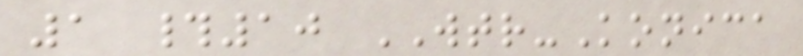1 #10 WTR-Konica
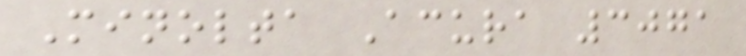Minolta Acura 3071
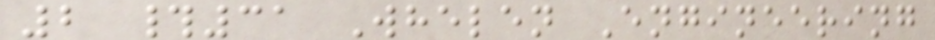2 #31 Whelen Engineering
